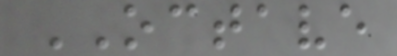OCTAVE
